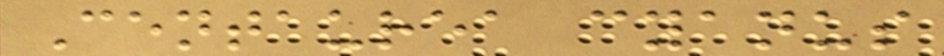Centaurea cyanus
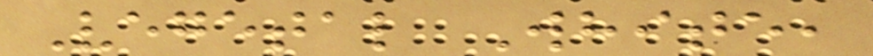Vegetal White,
